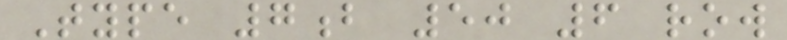Type 7b 50 6 row
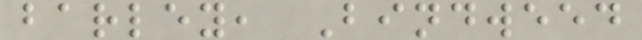barley, Bindweed
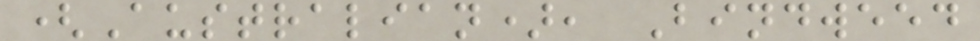(Australian), Bindweed
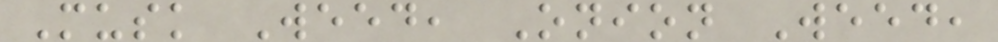Musk Weed, Onion Weed,
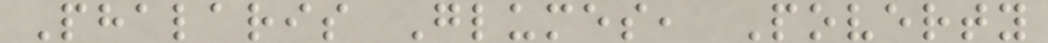Phalaris Glumes, Poverty
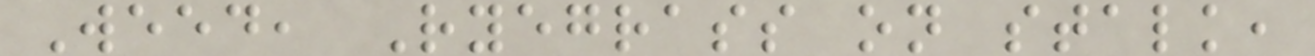Weed, Ryegrass on stalk,
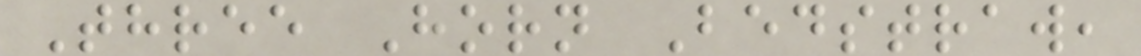Three Horn Bedstraw,
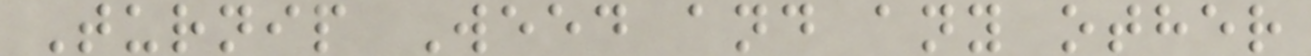Turnip Weed and any other
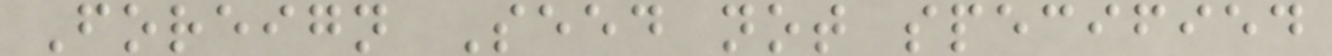Foreign Seed not specified
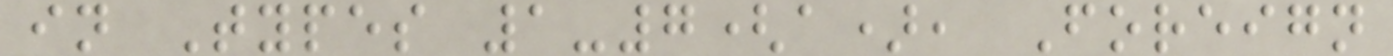in Types 1-7(a), Foreign
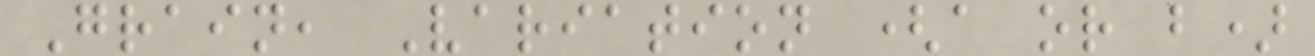Grain, Variation (a or b)
